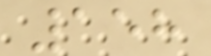158
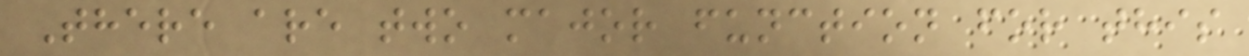There are two major function for this
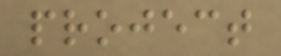project
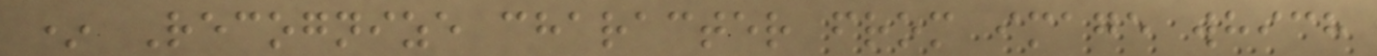* Recognize character from image which
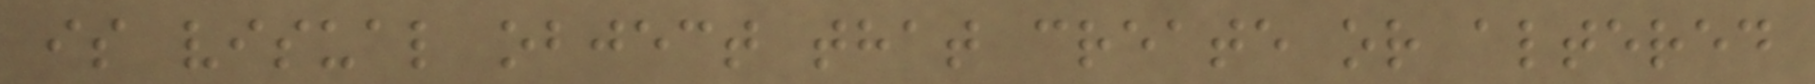is visual object that create or altered
